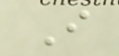I
